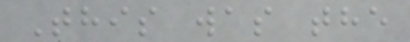This was the
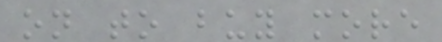on to buy more
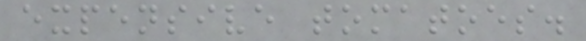expensive tomatoes.
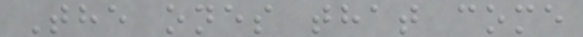The ones that come
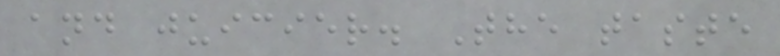and juicier. The taste
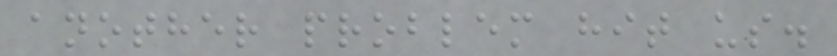another problem hit us.
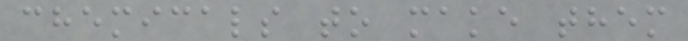chemicals to make them
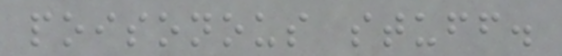poisonous stuff.
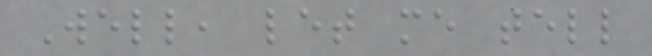Well, let me tell
